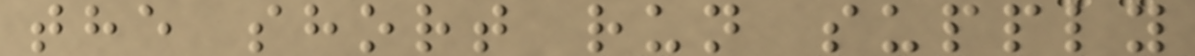the short run supply
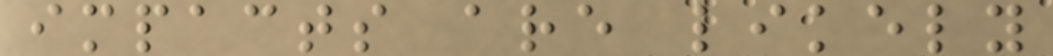impacts are likely
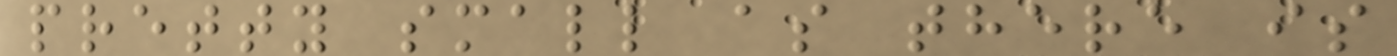pretty small as there is
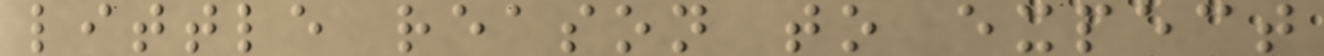little reason to expect
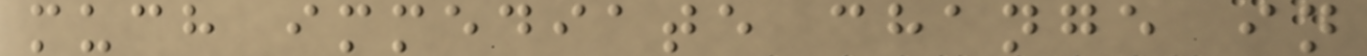much immediate change in
